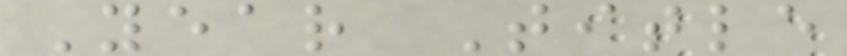Year Title
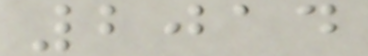2014
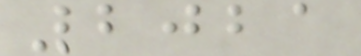2021
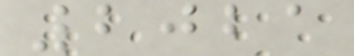2021
